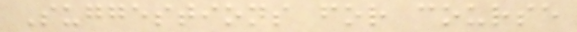Suggestions for course
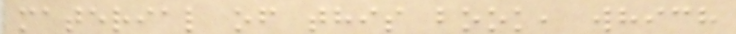material of this book, which
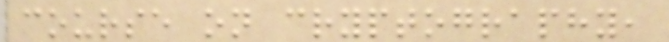course on cryptography,
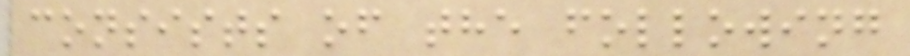consists of the following
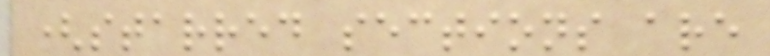(starred sections are
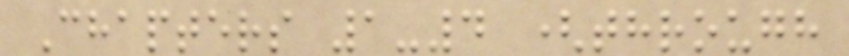Chapters 1-4 (through
